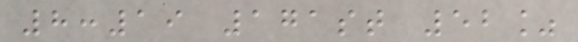8:19 171st 52%
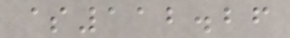$112.26
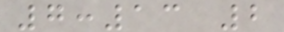7:13 2
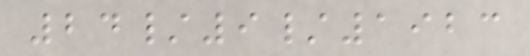24/9/1923
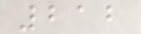212
